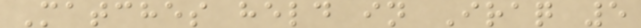Matches held in Iraq 5
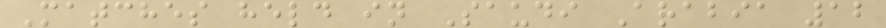Matches held in Saudi Arabia 12
